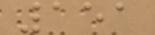151
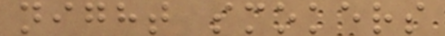night smokers
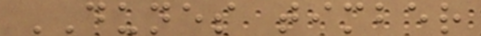DUNES timber
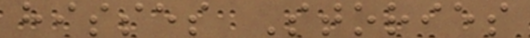hisses Stories
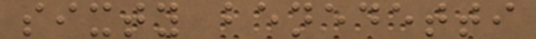sixty benedetti
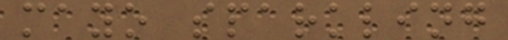mayo sparkling
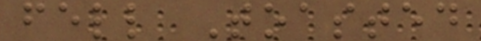fell Toasted
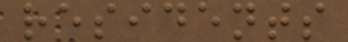residents
